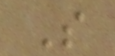S
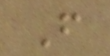F
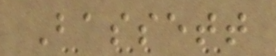Bassett
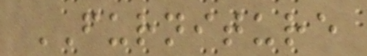FURNITURE
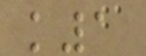k1
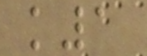k1
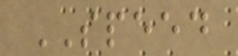SPEED
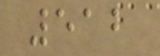512
